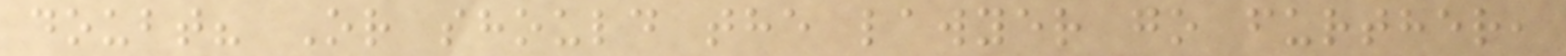doubt? Or should the lawyer go further,
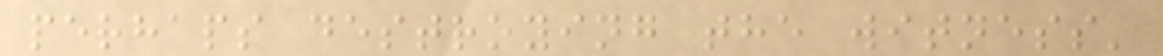perhaps destroying the witness'
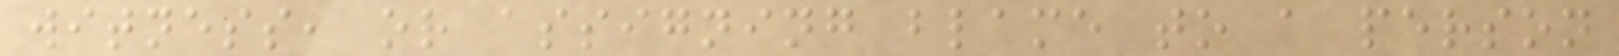witness, or assigning blame to a person
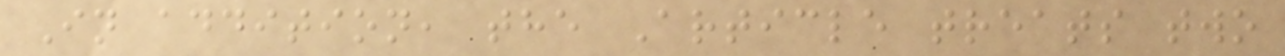In addition, the Article treats two
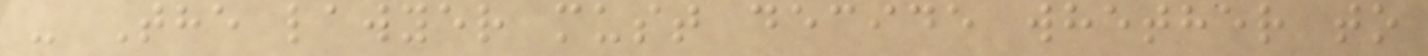- The lawyer must decide whether to
